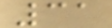31
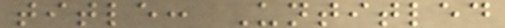title: Untitled
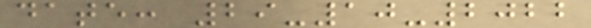date: 29-10-2022
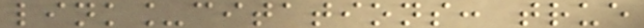link_citations: true
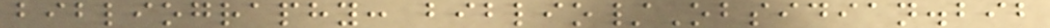bibliography: biblio/Obsidian.bib
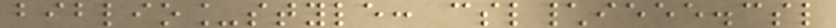biblio_style: csl\ieee.csl
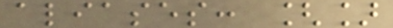aliases: []
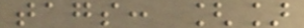tags: []
